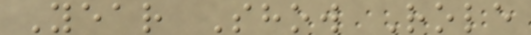Year Show Role
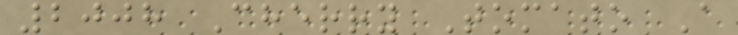2008 Cherry Tomato A
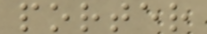porter
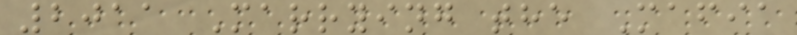2011 Marrying the Mafia
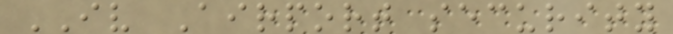IV Airport security
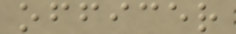officer
